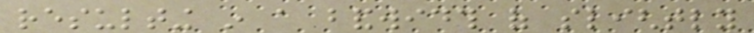resulting in a bandwidth of slightly
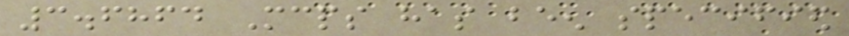3.6864 Mcps has been specified
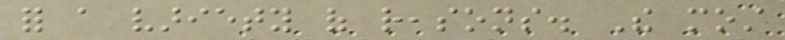for a variety of reasons. The most
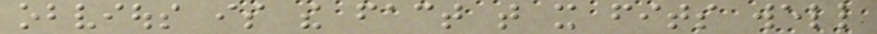obvious is the fact that it fits well
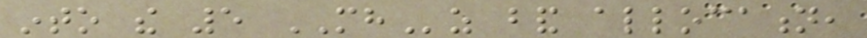into the 5 MHz band allocation,
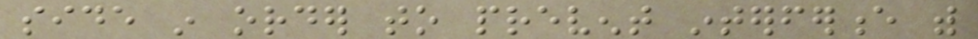side in order to prevent interference with
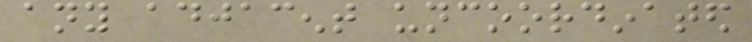any adjacent uncoordinated
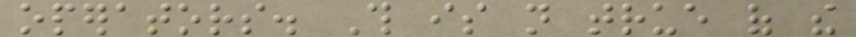operators. This is not true of the
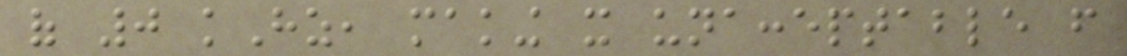of 0 kHz, making it unacceptable from
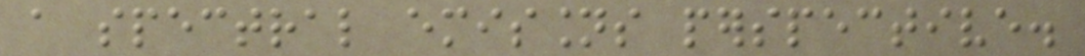a spectral emissions perspective.
